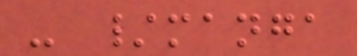- /manga
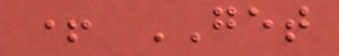+ GET
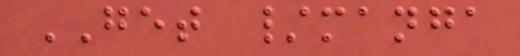GET /manga
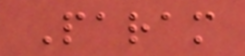Param
